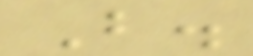B.
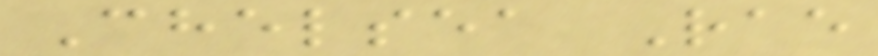Chelsea Rae
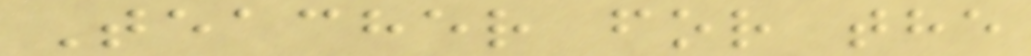Teacher for the
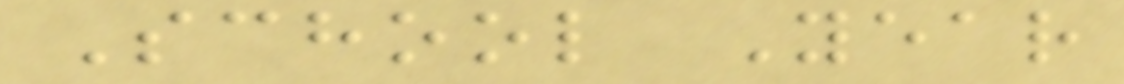School Year
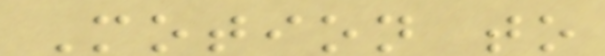Motion to
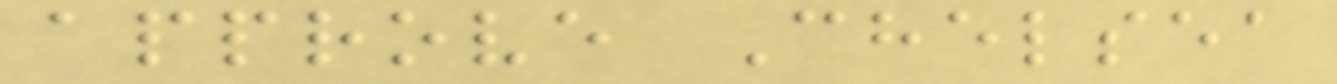approve Chelsea
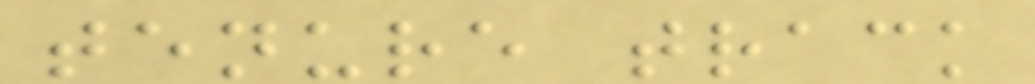tenure track
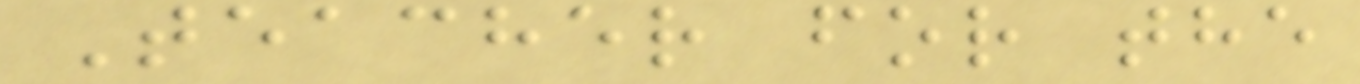Teacher for the
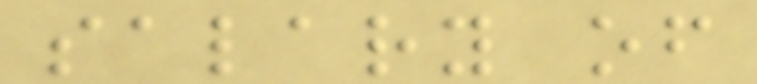salary of
